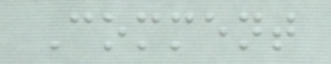Comment
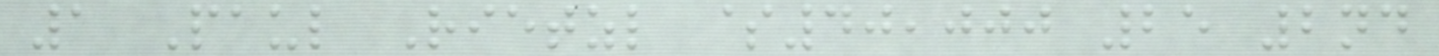1 Paul Rietzl $40,000 25 2nd
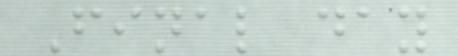Final day
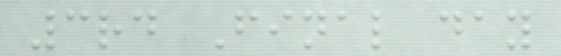3rd Final day
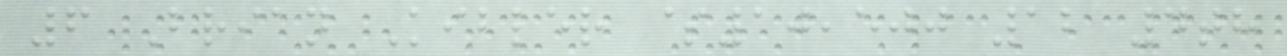6 Brian Kibler $10,500 12 4th
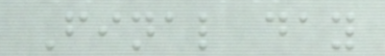Final day
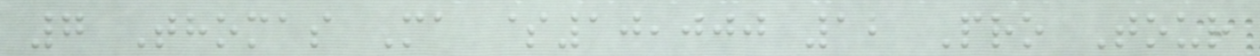7 Thomas Ma $10,000 12 Pro Tour
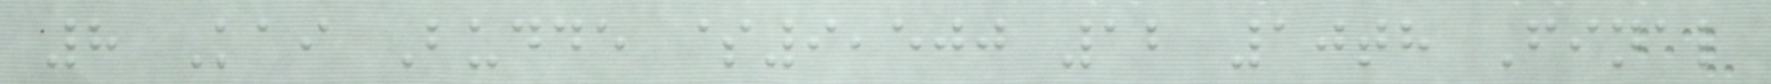8 Kai Budde $9,500 12 10th Final
